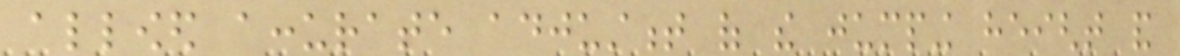allowed accurate adjustment of the jumping height and
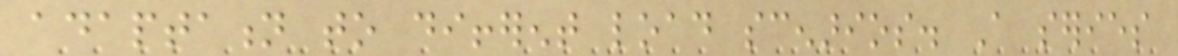adaptation to different load scenarios. A series
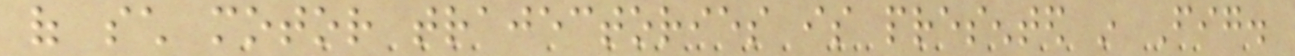of such motor trajectories is presented in Fig.
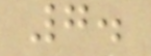7.
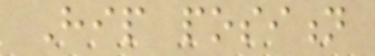Hip position
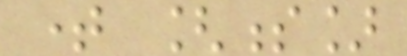time [s]
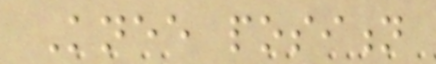Knee position
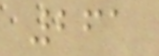261
